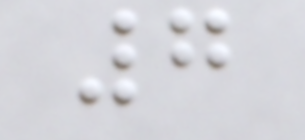7
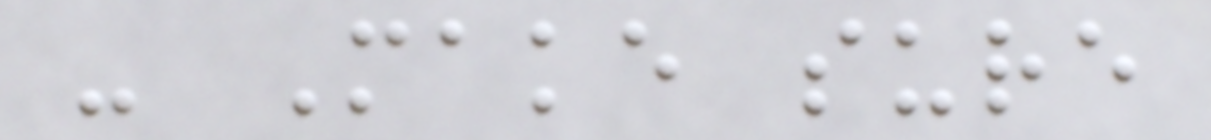- Make sure
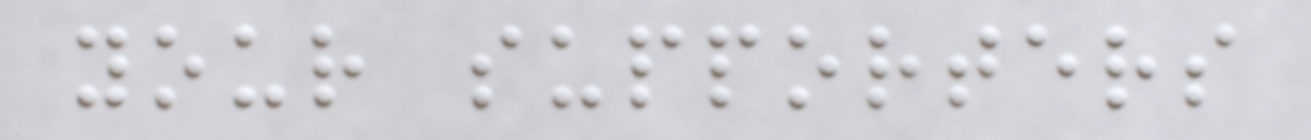your supporters
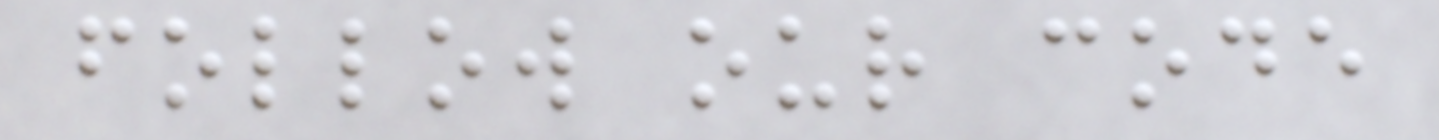follow our code
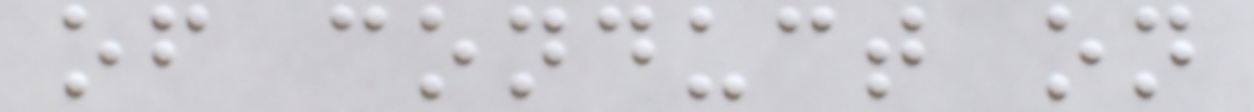of conduct on
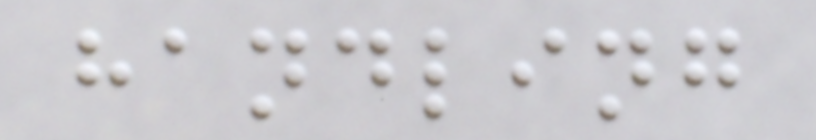handling
